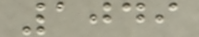1049
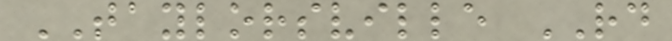TAYLORSVILLE RD
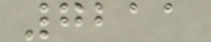7211
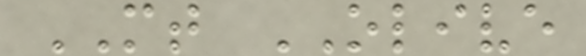MT OLIVE
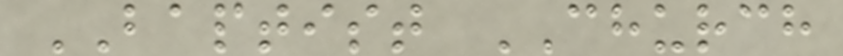BAPTIST CHURCH
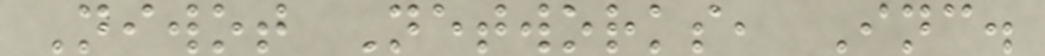Niwot Networks, Inc.
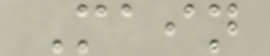Main
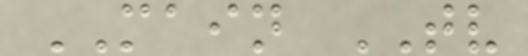MAIN TV
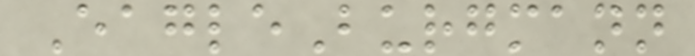EagleBurgmann
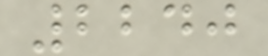2240
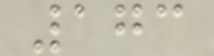173
